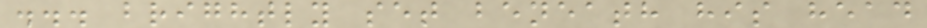... brightly set beneath his head
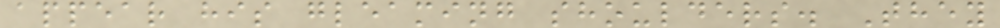appear his gleaming shoulders. They
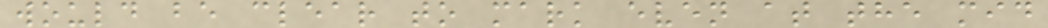would be clear to mark even at the mid
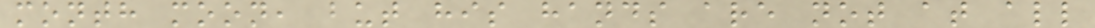month moon, but his hands are not at all
